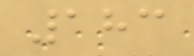183
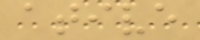ative
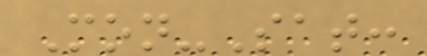Mon-Sat:
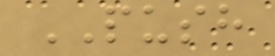PUSH
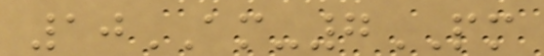10AM-7PM
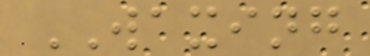WAXING
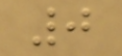0
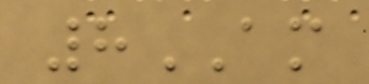8AM
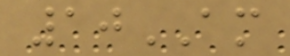10AM
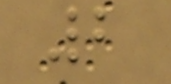2
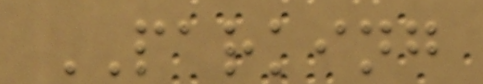PARKING
